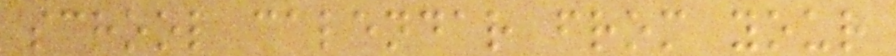school calendar from your
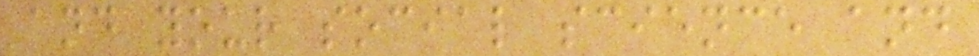and your social science and
